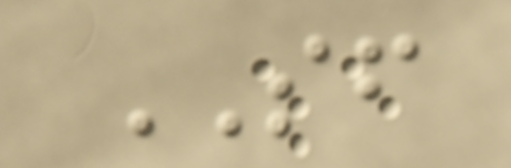SF
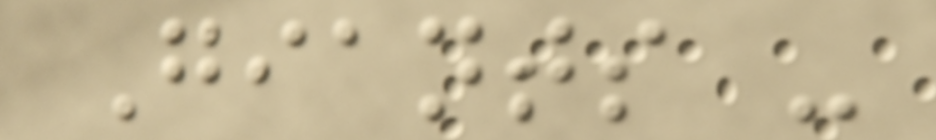Giants -
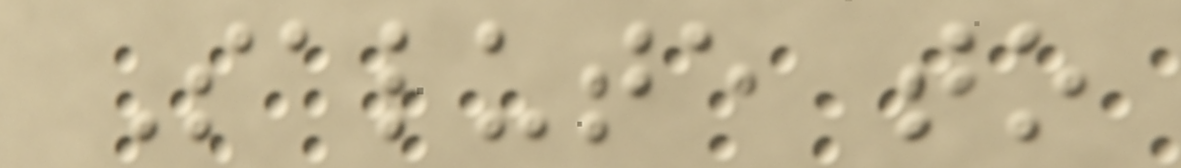Salute to
